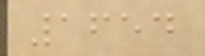1654
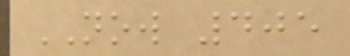NOW 405
